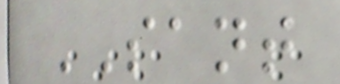SANT
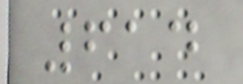614
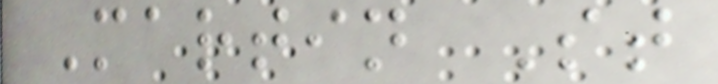Martin St
